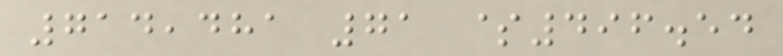714,481 71 $496.54
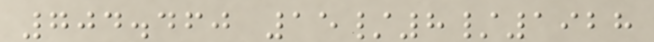704.460 15/8/1928
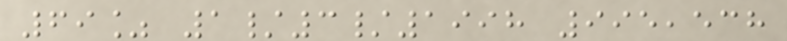69% 1/3/1998 995,538
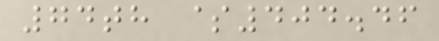74th $404.46
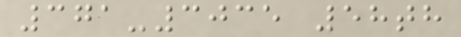371-3035 58th
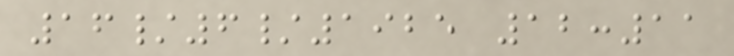16/6/1925 12:11
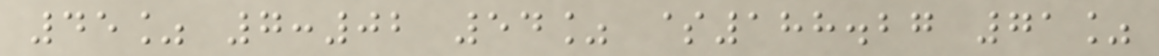45% 7:02 54% $188.27 71%
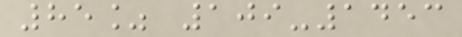85% 109-1453
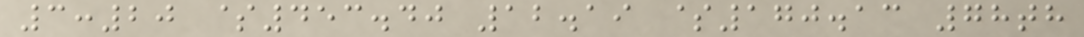3:20 $453.40 12.19 $170.13 78th
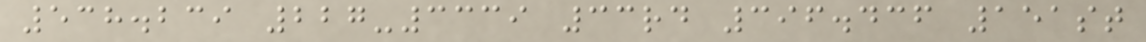538.239 227-3339 33rd 396.436 151st
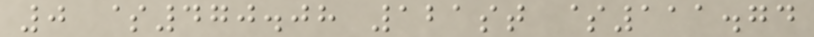0 $470.08 121st $111.74
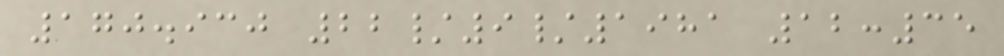170.930 22/9/1981 12:35
